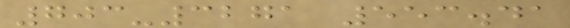703-3271 553.41
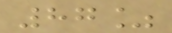87%
